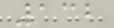132
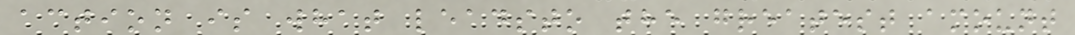action is what leadsto the greatest amount
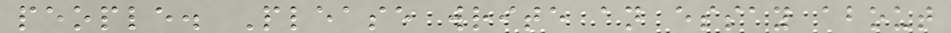people. Please write an essay about
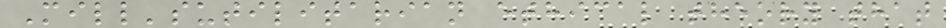Mill'sutilitarian ethical theory that
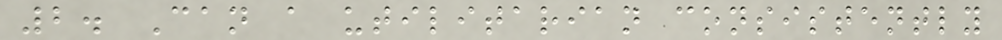2. Can a utilitarian consistently
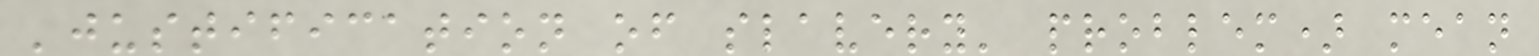'justification of slavery' problem) mean
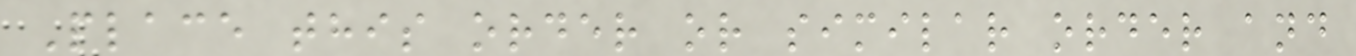Place this order or similar order and
